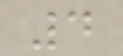4
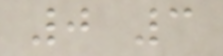0 3
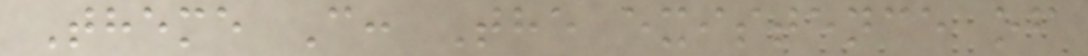Theme C: The existence of
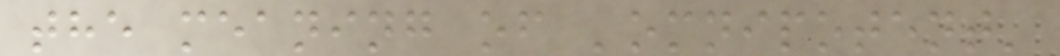the meaning of 'omnipotent'
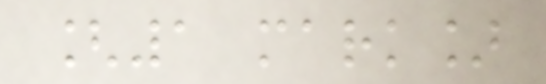[1 mark]
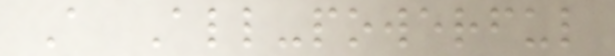A All-powerful
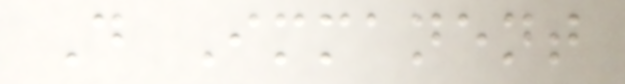D Immanent
